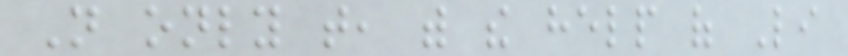Not only that, with the help of Li
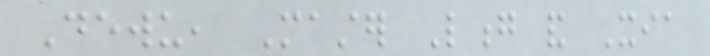Dewu, Master Long and Xia
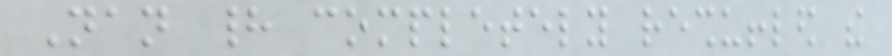Nan had completely reshuffled the
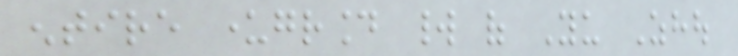entire underground world of Yu Zhou
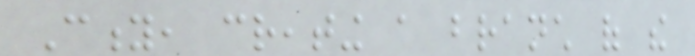City, creating a branch of the
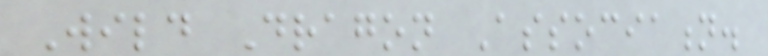Wild Dragon Association.
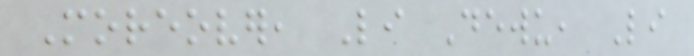Moreover, Li Dewu, Li
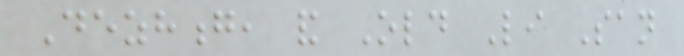Dezhong, and Old Li San
